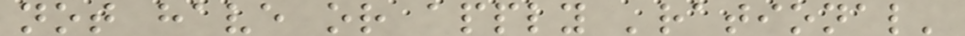not have or apply 'rational'
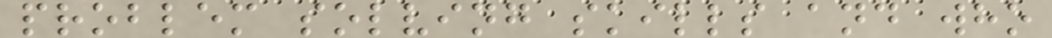problem solving skills and who
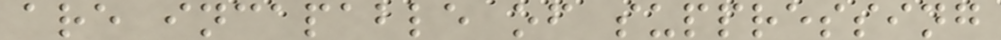are incapable of suppressing
